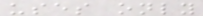uses only
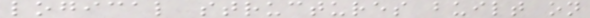logical structures built on
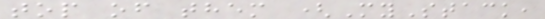top of them (MyStack,
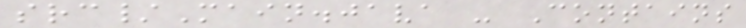src/Main.java - Contains
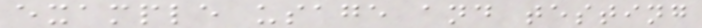example usage and testing
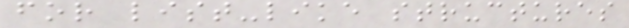for list-like structures
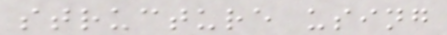structure using
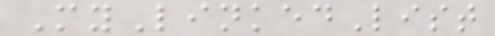MyLinkedList
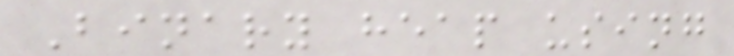Binary heap using
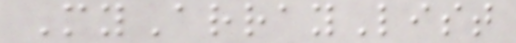MyArrayList
